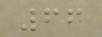66
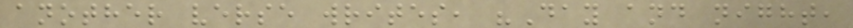another verse writes, "Day and night,
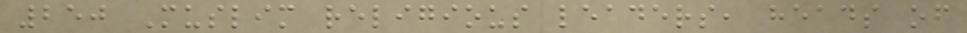250 Muslim religious leaders, heads of
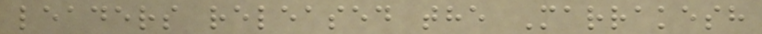leaders released the Marrakesh
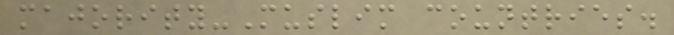majority-Muslim countries.
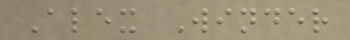Alex Winder
